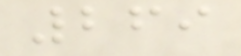269
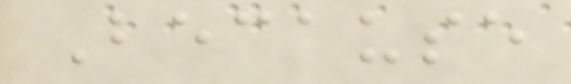Because
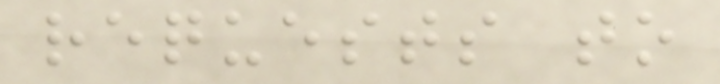requests to
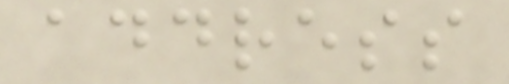address
